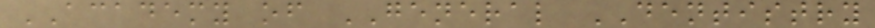ACADEMY of GENERAL DENTISTRY
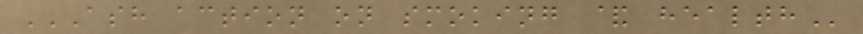ASH ACTION ON SMOKING & HEALTH
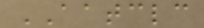AATCLC
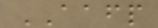AAFP
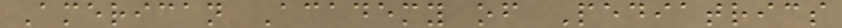American Academy of Pediatrics
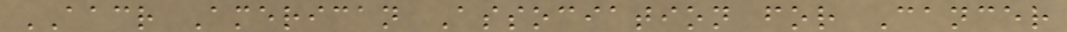AACR American Association for Cancer
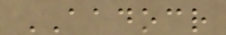AADOCR
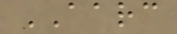AARC
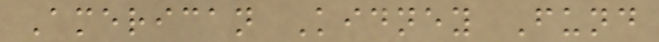American Kidney Fund
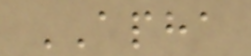APHA
